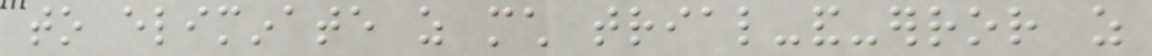to eliminate as much trial-and-error as
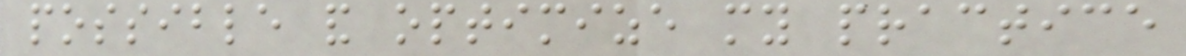possible and optimize my practice
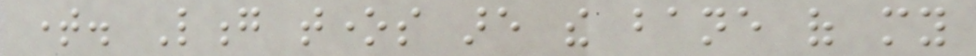time. Long tones are the bane of my
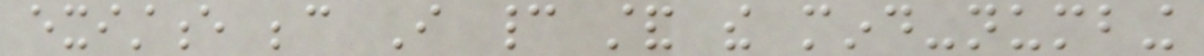existence because I cannot stand the mind-numbing
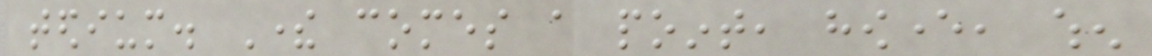tedium. There comes a point, however, when
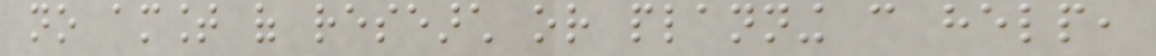no amount of research or planning can help,
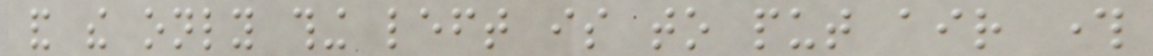and the only thing left is to put air through
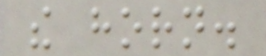the horn.
